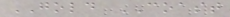GOLD COAST
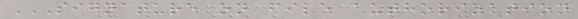SIGNATURE ON FILE AUTHORIZATION
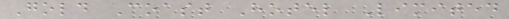Gold Coast Hotel Limited
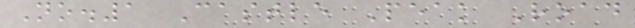No.1 Castle Peak Road
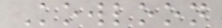Kowloon
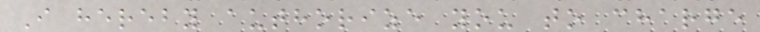I hereby authorize you to charge
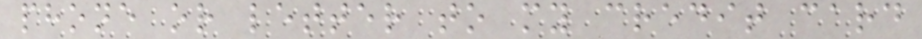phone or letter to my credit card
